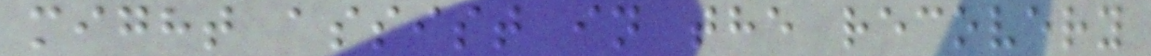might assist in the recovery
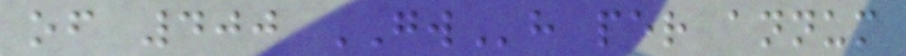of 400 GWh per annum
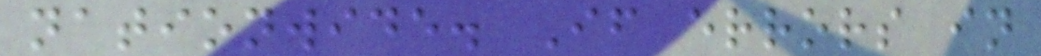nationwide. If errors in
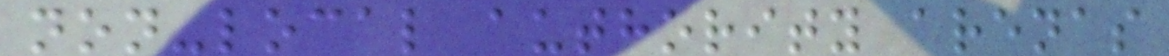non-local authority arenas
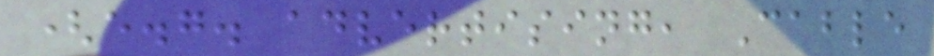(e.g. advertising, Cable
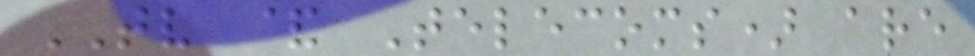TV & Telecoms) are
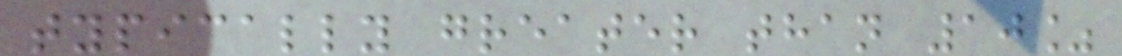typically greater than 10%
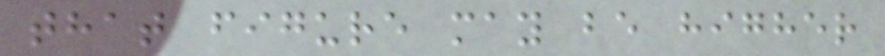that figure may be higher
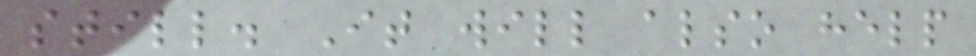still. It will also help
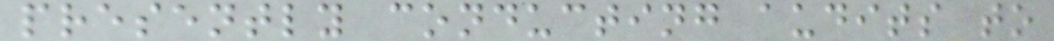presently conducting audits to
